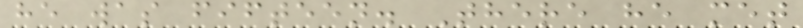he was fifteen. There he met
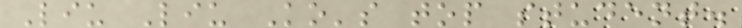Liu Liu Ko's top student.
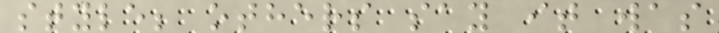style; others say it was
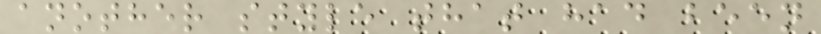another style that had been
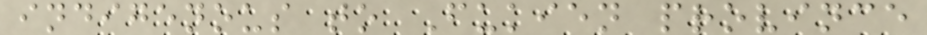indigenous to Fukien province
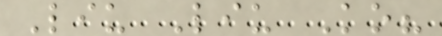Liu Liu Ko?
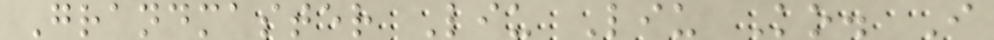Grandmaster Liu Liu Ko. I
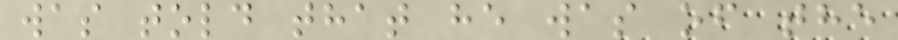was told that he was of the
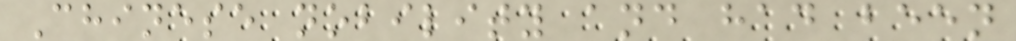Chinese nobility and had been
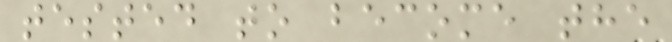tested to become the
